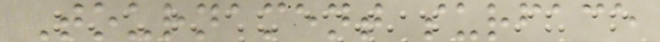Tournament surface
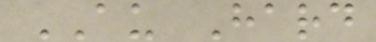AU Hard
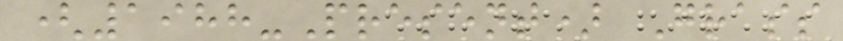(1988-Present) Grass
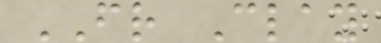FR Clay
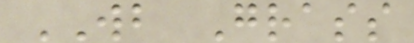WB Grass
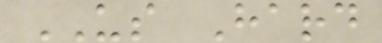US Hard
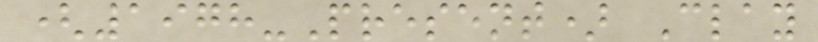(1978-Present) Clay
